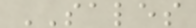SALES
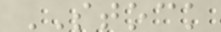STOCK
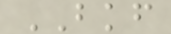BKF
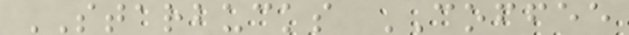STARBUCKS COFFEE
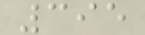395
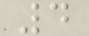4
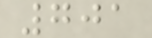701
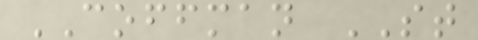COFFMAN ST
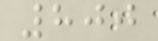800
